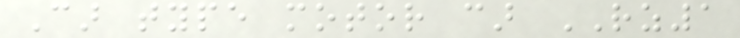Car type motor car RZ1
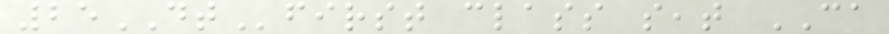25DTfirst class seat CA
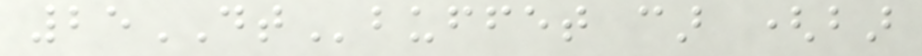25DTbuffet car (bar
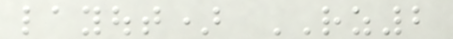layout) RZ2
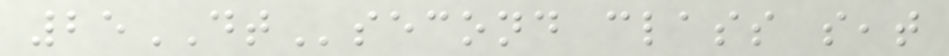25DTsecond class seat
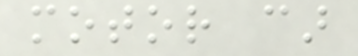motor car
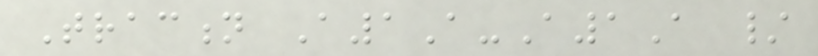Traction A1A-A1A /
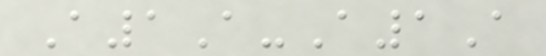A1A-A1A
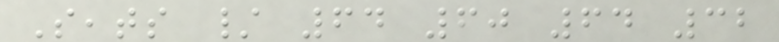Seats / 64 60 64 32
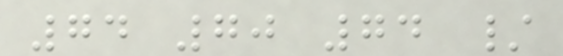74 70 74 /
